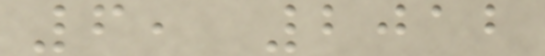6, 2012
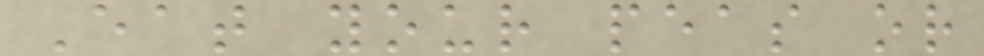Eat your peas or
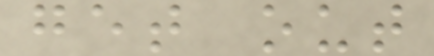get out
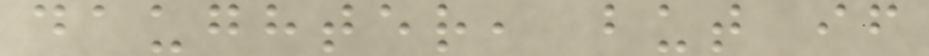daughter, but if
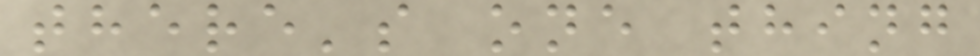there's one thing
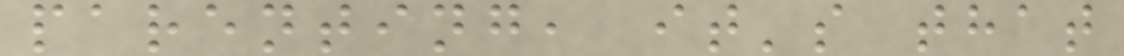parenting, it's that
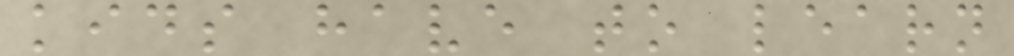kids have to learn
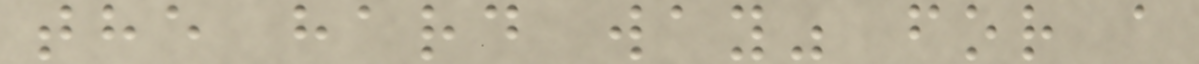the hard way" for a
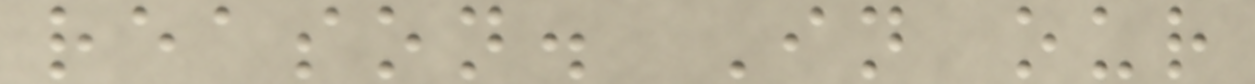reason. In our
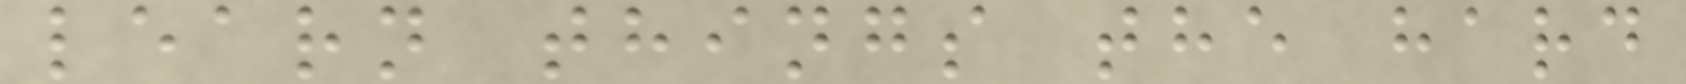learn things the hard
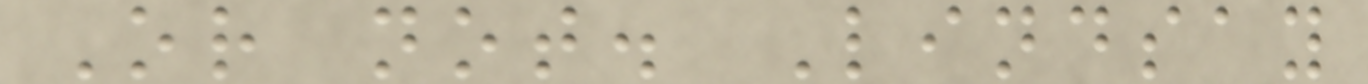Or not. Lindsay
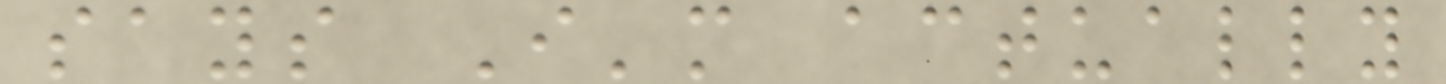says I'm actually
